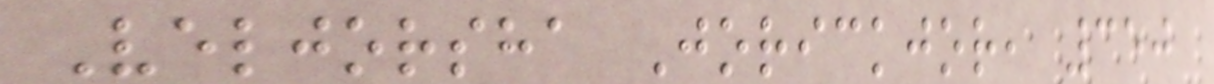Veljorsha Jorickjor, 350
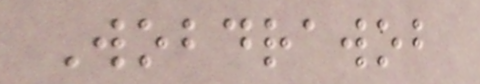Wobdrawob
